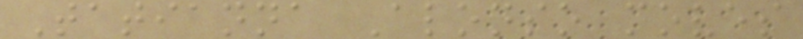Tatianna Alonso moves
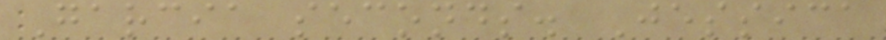Garcia seconds. Jessica
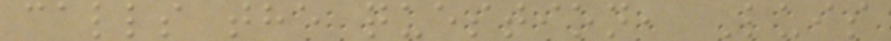calls the question, Luis
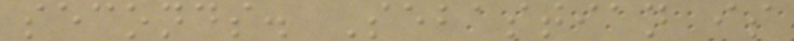seconds. Sebastian is
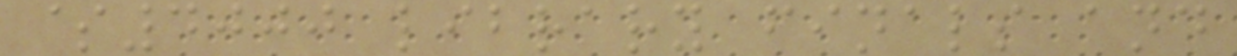$4000 library finals and
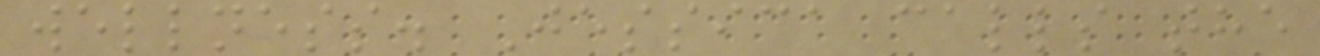wellness. Jessica calls the
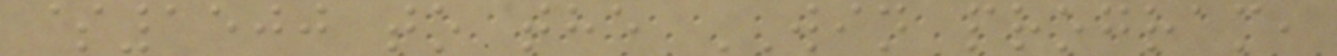$1500 to the WIN program,
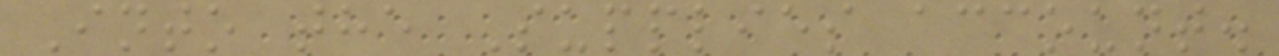Into the Supplies account.
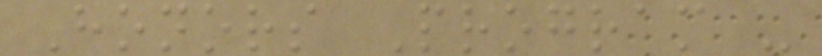Honors Program -
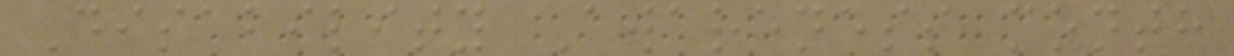Disability Awareness month
